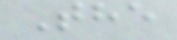The
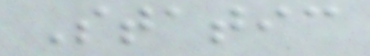Static
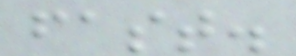fast.
